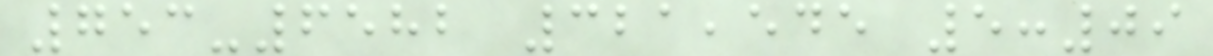753-6582 321,545 5:09
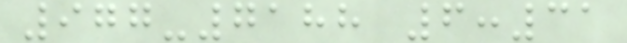977-7188 6:31
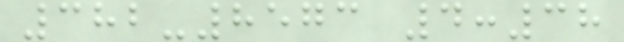382-8573 4:38
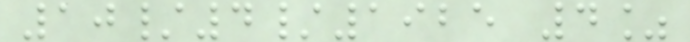10/4/1925 4%
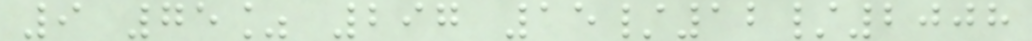9 75% 297 15/12/2008
